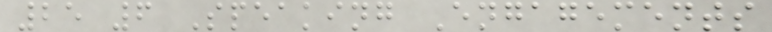25 6 Speaking Engagements
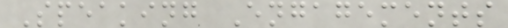Speaking Engagements
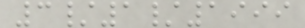3/1/1999
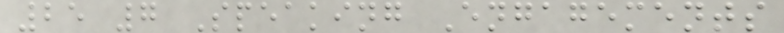25 7 Speaking Engagements
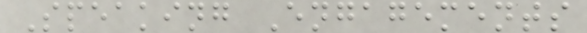Speaking Engagements
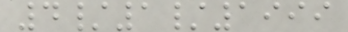4/1/1999
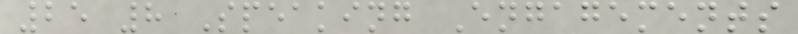25 8 Speaking Engagements
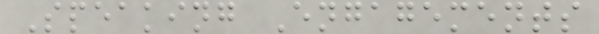Speaking Engagements
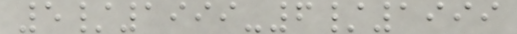5/1999-6/1999
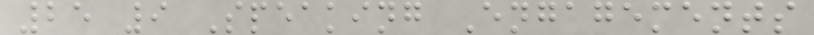25 9 Speaking Engagements
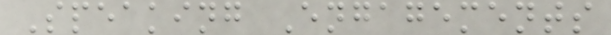Speaking Engagements
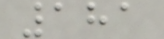181
